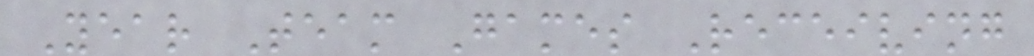Year Team Games Receiving
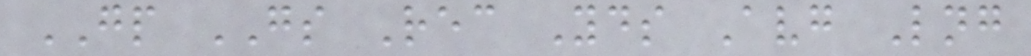GP GS Rec Yds Avg Lng
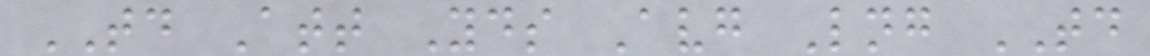TD Att Yds Avg Lng TD
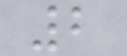2
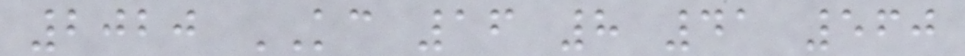2020 KC 16 8 41 560
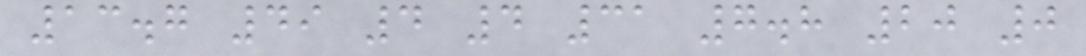13.7 49 4 4 31 7.8 20 0
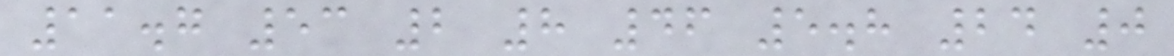11.7 53 2 8 46 5.8 24 0
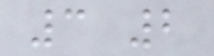3 2
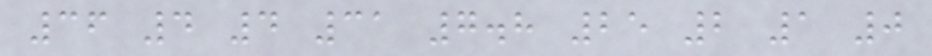36 4 4 31 7.8 25 2 1 0
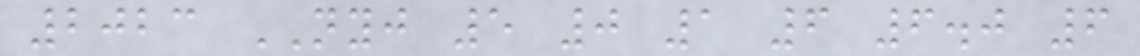2023 NYJ 5 0 1 6 6.0 6
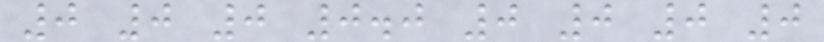0 0 0 0.0 0 0 0 0
